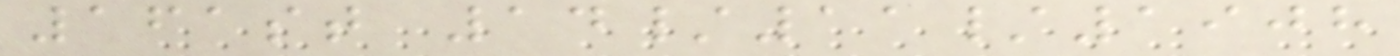161st 14/11/1908
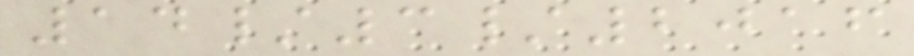14/3/2016
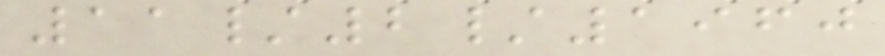11/2/1960
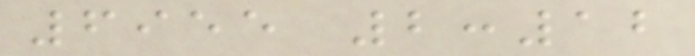6955 2:12
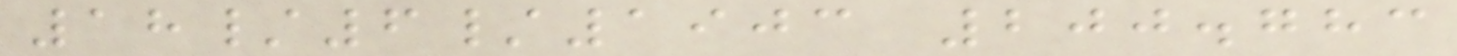18/6/1903 200.783
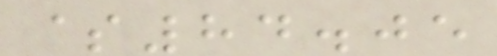$84.05
